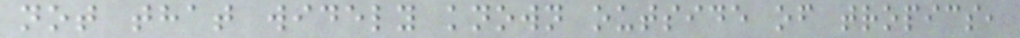not that widely known outside of tropics,
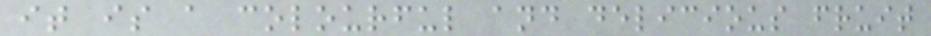it is a colourful and delicious fruit
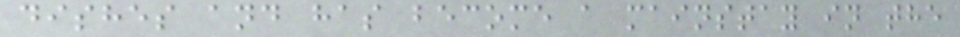dishes and has become a mainstay in the
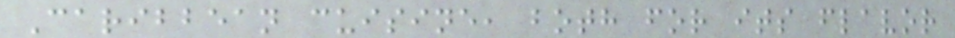Caribbean cuisine, both for its flavor
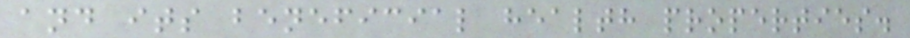and its beneficial health properties.
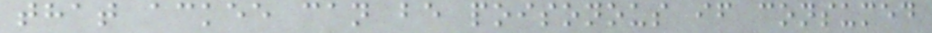that ackee can be poisonous if consumed
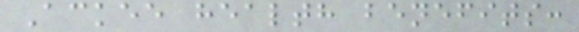Ackee health benefits:
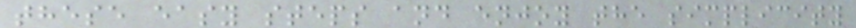these easy steps and enjoy the simplicity
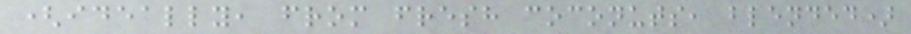(ideally, from fresh coconuts, blended)
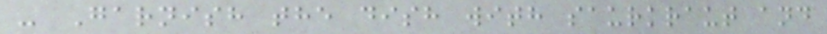- Garnish the dish with saurkraut and
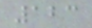123
